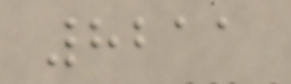8211
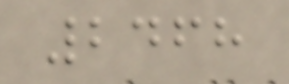2468
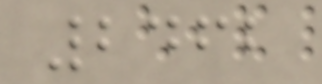2462
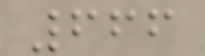666
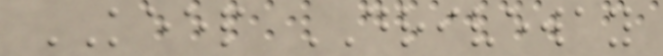KEEP DRIVEWAY
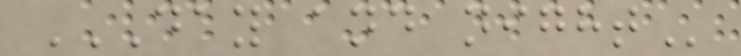DAY AND NIGHT
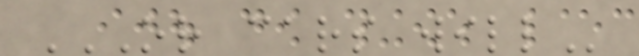OR CARS WILL
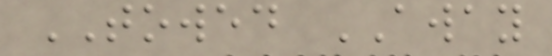TOWED AWAY
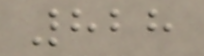828
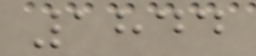1844
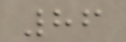86
